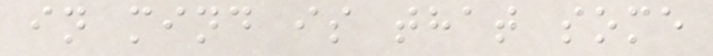in mind is that some
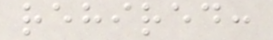rehired:
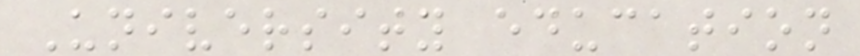University education
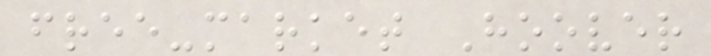free-market Hoover
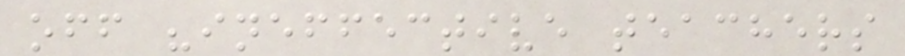off "ineffective teachers
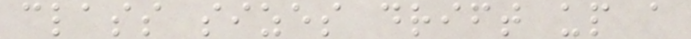class sizes drift up a
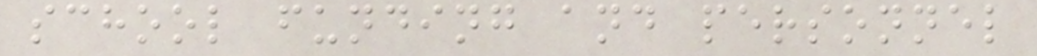school funding and personnel
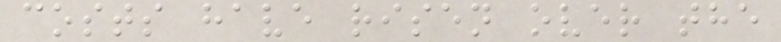costs have risen over the
